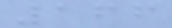166
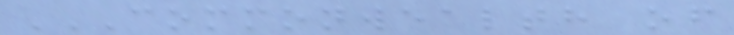COMMONWEALTH OF
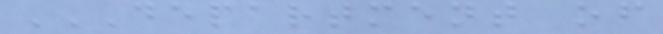DEPARTMENT OF
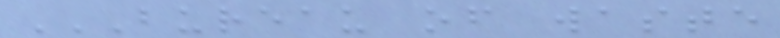BUREAU OF WASTE
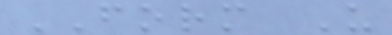FORM U
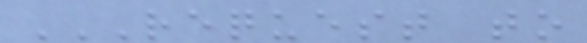REQUEST TO
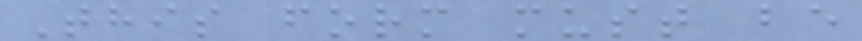This form must be
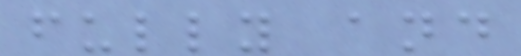fully and
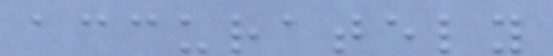accurately
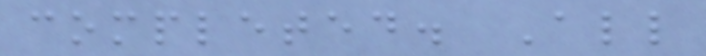completed. All
